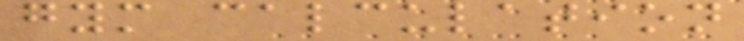gym calculation
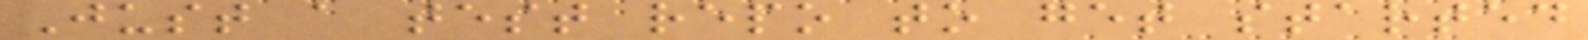Just a test repo to get started
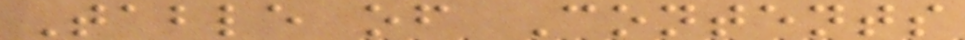Table of Contents
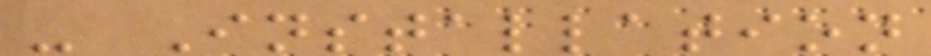- Installation
